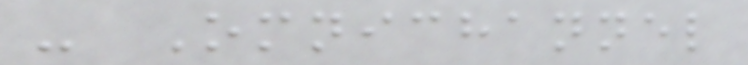- Omnichannel
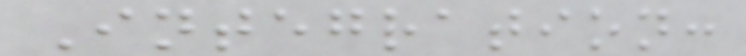Integration:
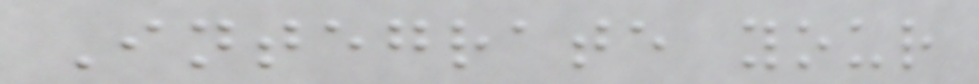Integrate your
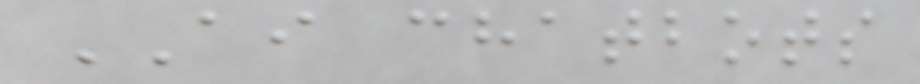AI chatbots
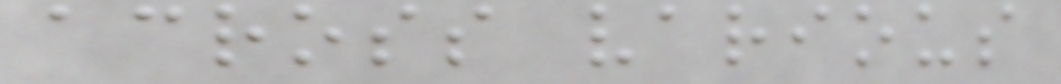across various
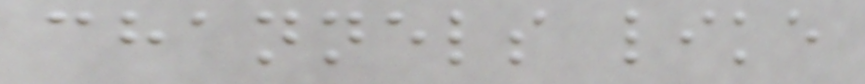channels like
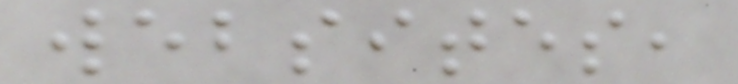websites,
